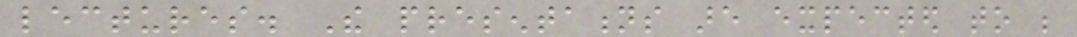lectures. The presentations are expected to be
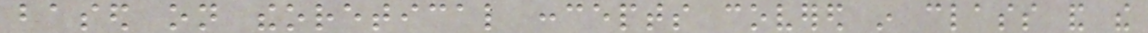based on theoretical concepts covered in class and the
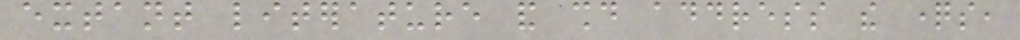extant literature and should address the questions,
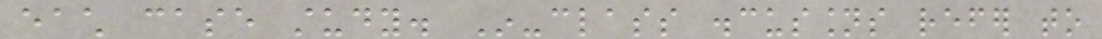each case study. In-class discussions refer to
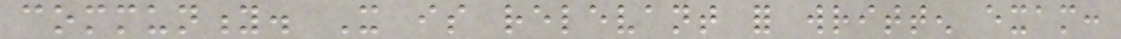community. It is relevant for written exam:
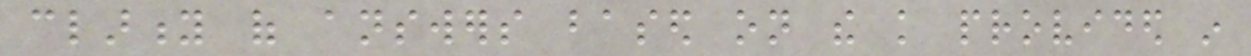clarity of answers based on the knowledge provided in
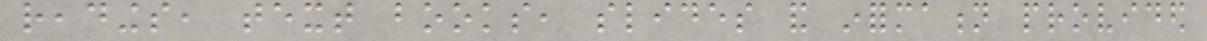readings, text books, slides and information provided
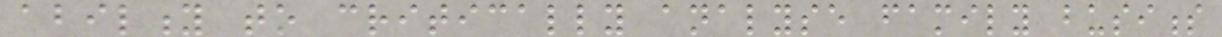ability to critically analyse family business
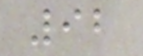92
